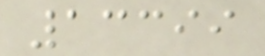13399
